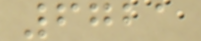6721
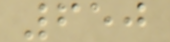650
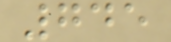745
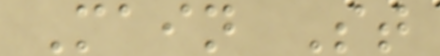Main St
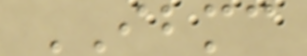IBMC
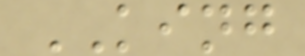KING
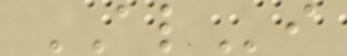ALi
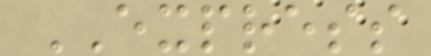EXPRESS
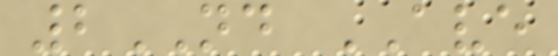2ND AVE
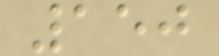150
